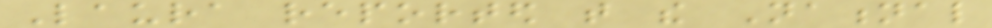Laura reported that the National
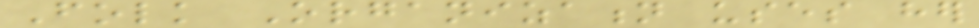Folk Organization uses her
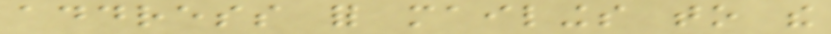address for mailings to the
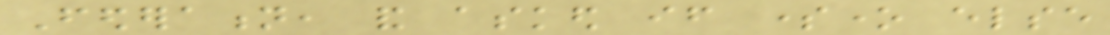Federation, and asked if someone else
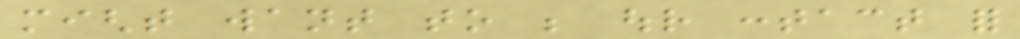might want to be our contact for
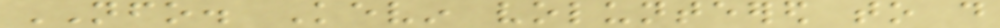NFO. Kevin volunteered to do
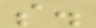so.
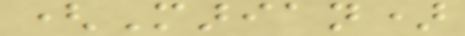(Marian)
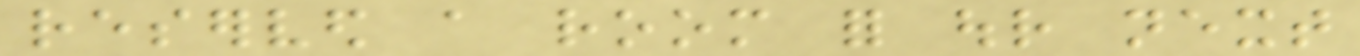reserved a room for our next
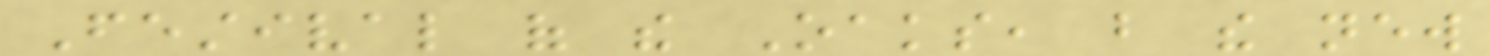Festival of the Oaks, but the new
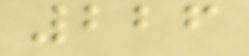226
